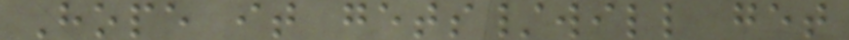Hope it gets/will get
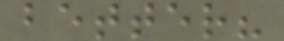better?
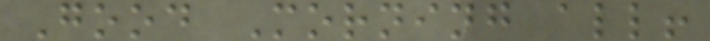Good Morning all!
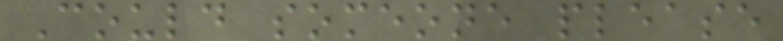Could someone please
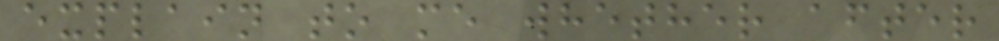explain to me whether after
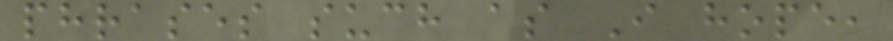phrases such as I hope,
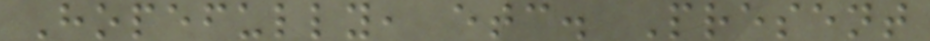Hopefully, etc. Present
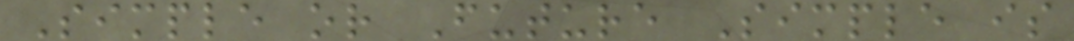Simple or Future Simple is
